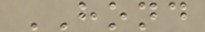HOND
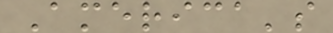America's
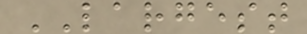LARGEST
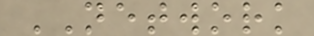NETWORK
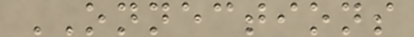ONNECTIONS
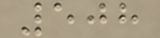508
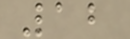12
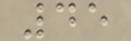45
